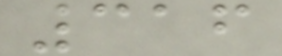316
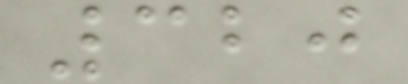320
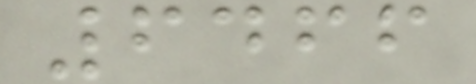6466
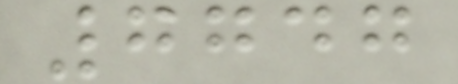7747
